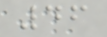46
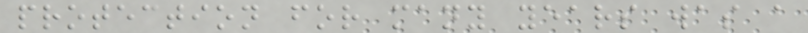protection for many years was a
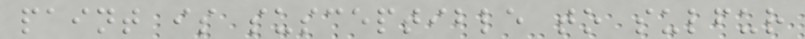paint is susceptible to sulfur
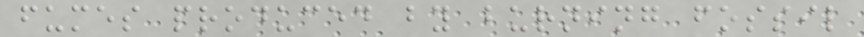fumes produced by burning fossil
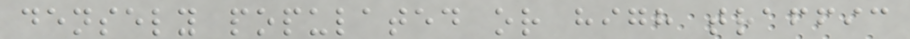densely populated or high traffic
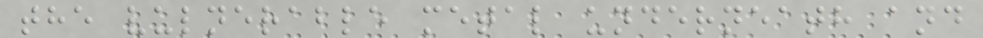the vulnerable metal underneath and
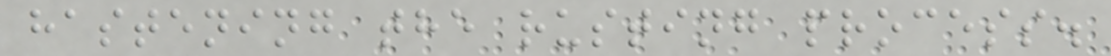hastening the rusting process.
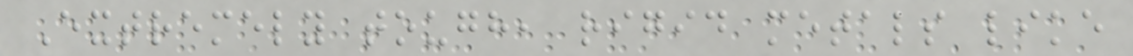Extremely tough, rigid metals like
